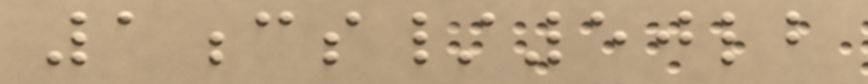1cs/50lb
